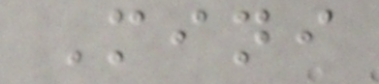Mini
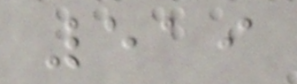519
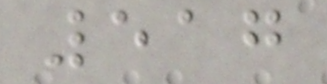517
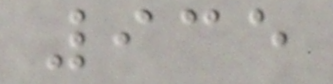935
